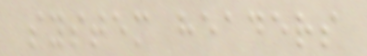system headers
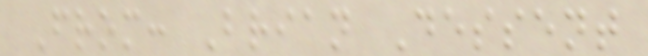From: Brian Dessent
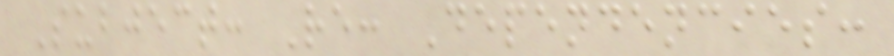Subject: Re: Dependencies:
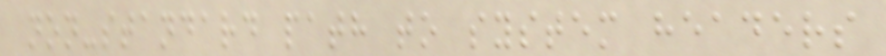non-standard path to system headers
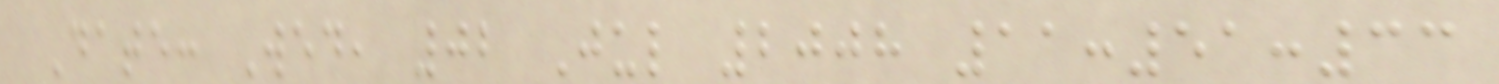Date: Wed, 02 Jul 2008 11:51:33
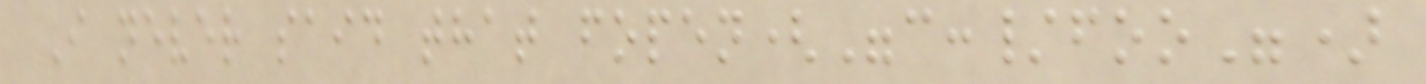I never said that fopen("c:/foo")
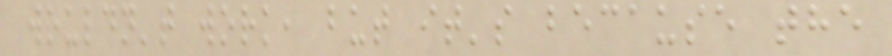wouldn't work, but it's because the
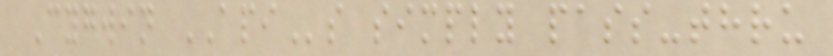Cygwin APIs simply pass-thru
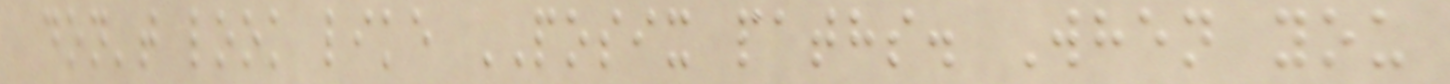don't look like POSIX paths. When you
